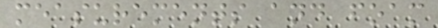measurements and foam
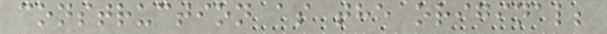construction as the original;
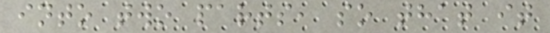into two parts, so that it
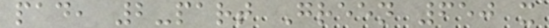pad, 2-part Green 650 x
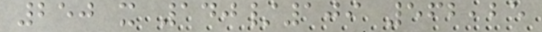250 x 140/109 562,25
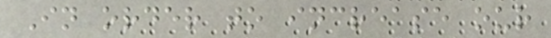In order to increase our
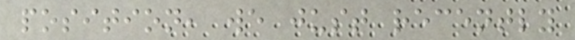position, we just recently
